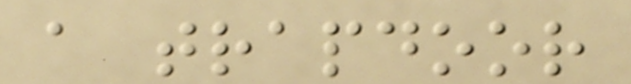a trapdoor
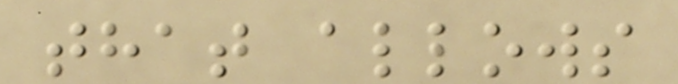that allows
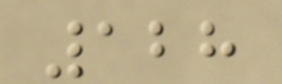128
